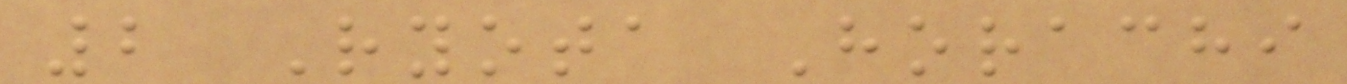2 Ryota Horachi
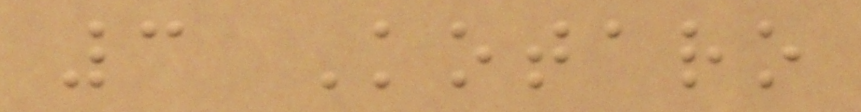3 Kotaro
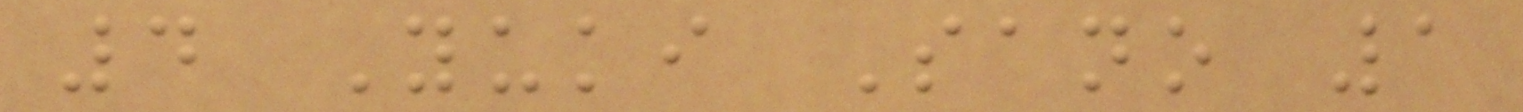4 Yuki Sano 1
